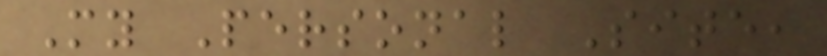My Personal Site,
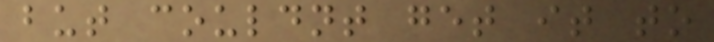but couldnt get it to
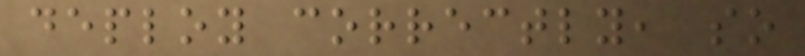deploy correctly, so
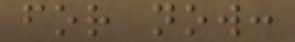for now:
